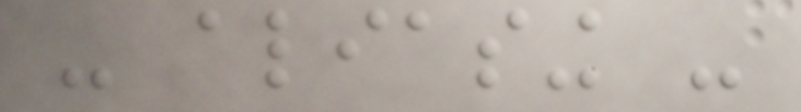- aliasing -
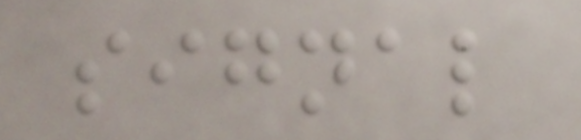signal
